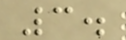3.
